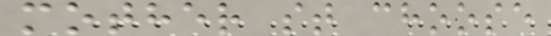mother st choose
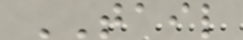TAIL
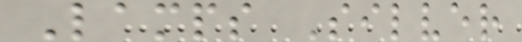Lamps Silver
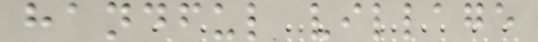handful village
